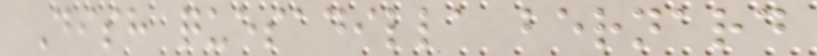Dish quesadilla bernard
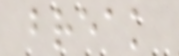break
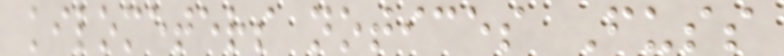kilometers notices Fuss
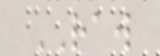RAW
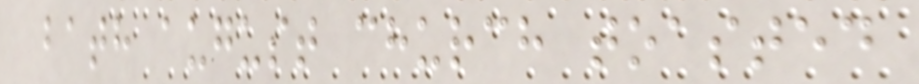bath august church toasted
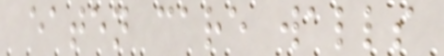eaten care walls
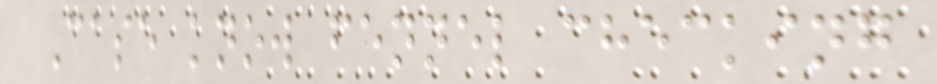Case know fennel checking
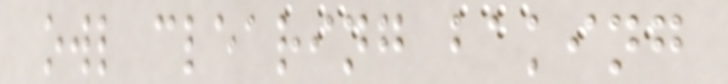owl clearing baking
